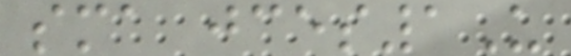sma jces1U
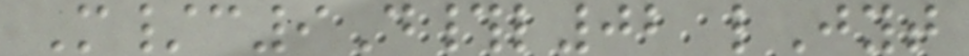M/c9D#l02 lJyt
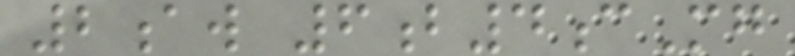2aw 6b4cMg
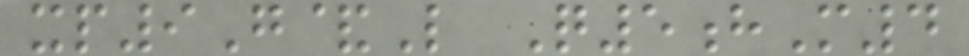xp9G&L Q5hM4
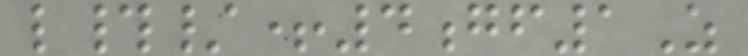l#/+4gf1Z
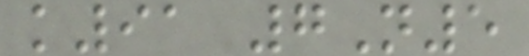k91 7N5
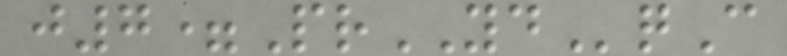j7=PrYDqC
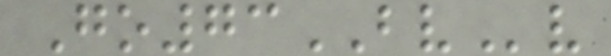Go73BVv
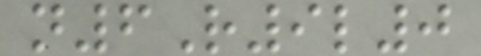n6R9l0
